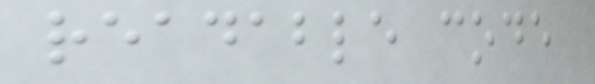readable code
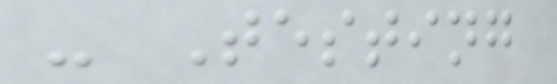- Testing
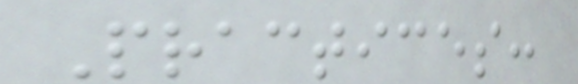Practices:
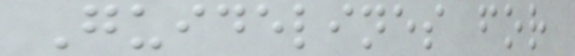Guidelines for
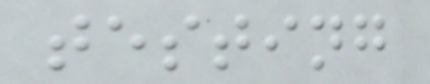testing
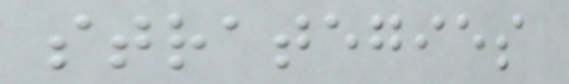strategies
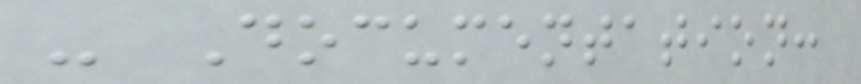- Documentation:
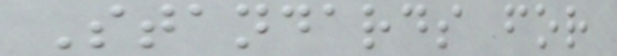Standards for
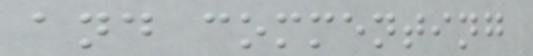and commenting
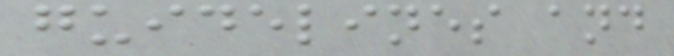guidelines and
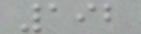192
